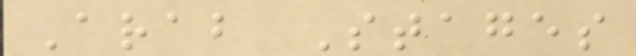Arab Stages
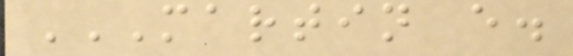MARTIN E.
